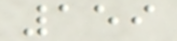159
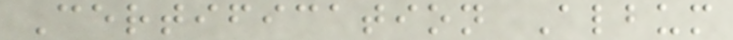Certification Album
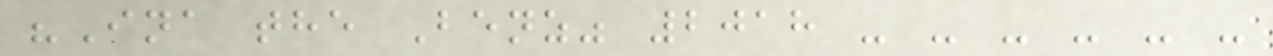"Ina the Benz" 2018 - - - - - -
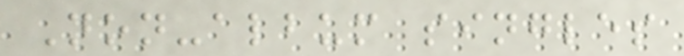Non-album singles
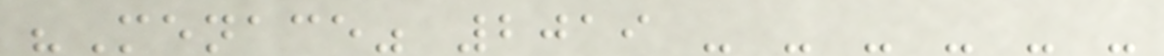"Menace" 2019 - - - - - -
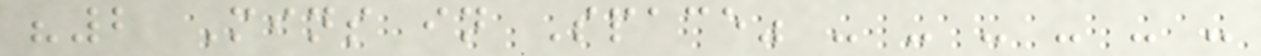"2 Mins in Space" - - - - - -
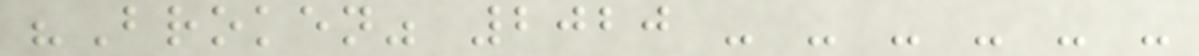"Broken" 2020 - - - - - -
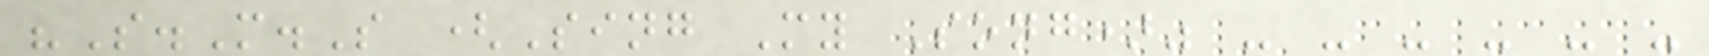"S.M.S (Sing My Song)" - - - - - -
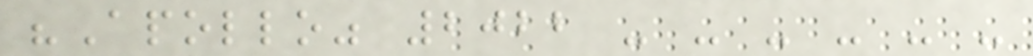"Apollo" 2022 - - - - - -
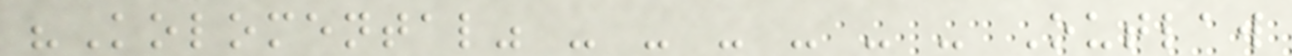"Kolomental" - - - - - - Outlaw
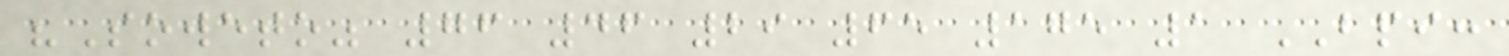"Soweto" 76 46 29 65 175 1 BPI:
